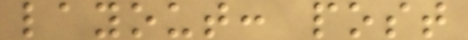layout: post
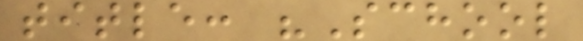title: "School
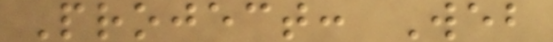Project: Web
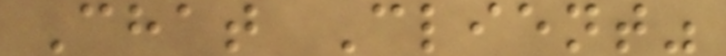Chat Client"
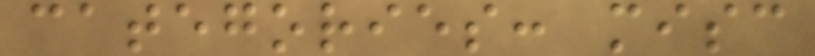categories: misc
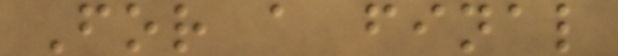For a final
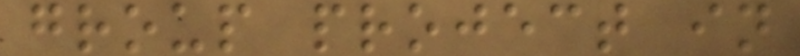group project in
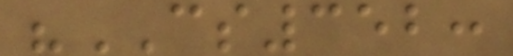"CS352:
